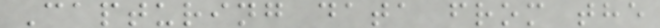Capturing data from the
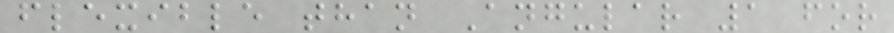flexible than Angular 1 for
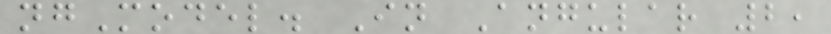ngModel. In Angular 2,
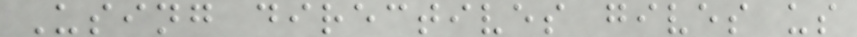Using directives gives us
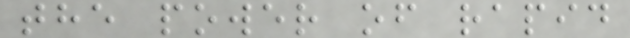the power of rapid
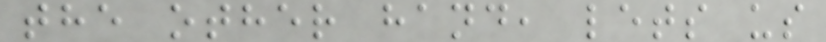the other hand, lets us
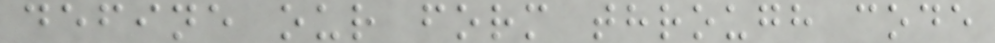define our form through code
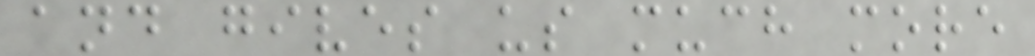and gives us much more
